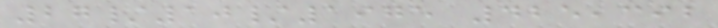27/10/1975 425,392
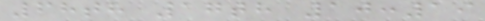68th 17th 10:19
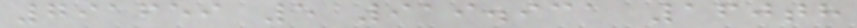791659 5 919.931 160th
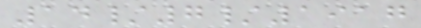14/7/1917
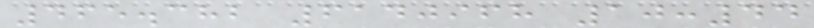465.382 6140968 10:44
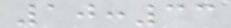10:33
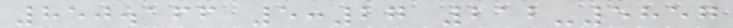850.166 5:27 212-5857
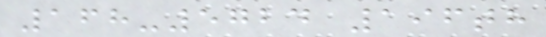168-5724 196th
